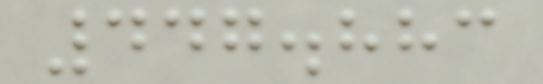447.883
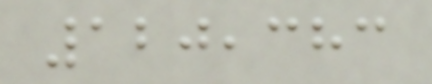120,383
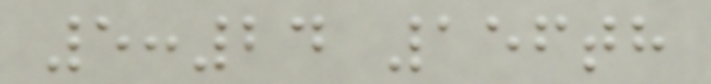5:24 156th
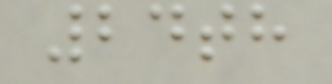24th
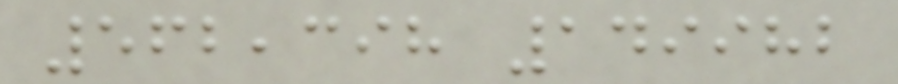562,398 149982
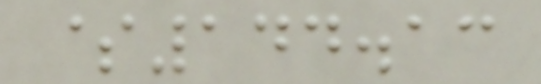$144.13
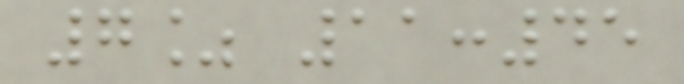7% 11:45
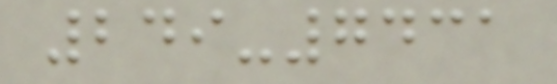249-7431
